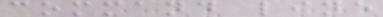command line
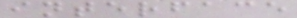interface
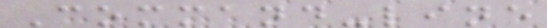Command-line
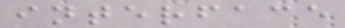interface
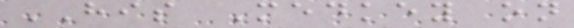HIS Medkey on
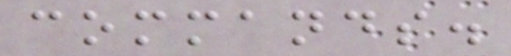commands.
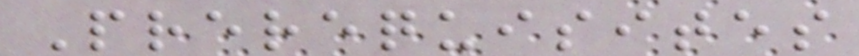Prerequisites
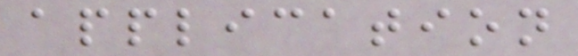application
